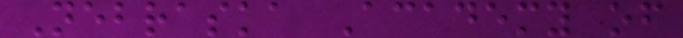Nebraska Academy of
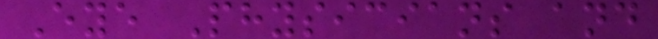Eye Physicians and
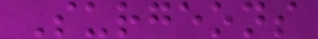Surgeons
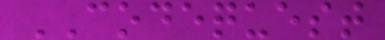CODEQUEST
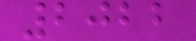2022
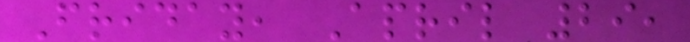Friday, April 29,
